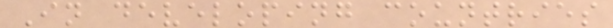In developing countries
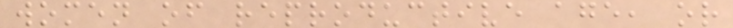women of reproductive age, or
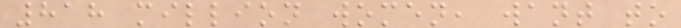818 million women, want to
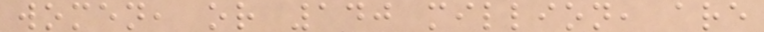women, or 140 million, are
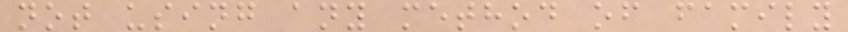not using any method of family
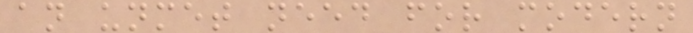an unmet need for modern
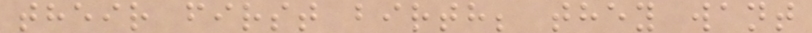their first birth; they want
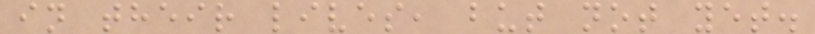in their lives, but not yet.
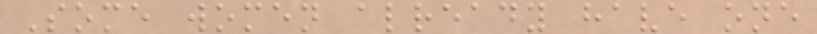Some women already have one
